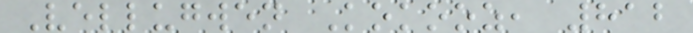Vellugwen Kokooz, 812
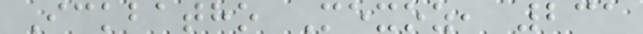Ickbatho Mexoz, 231
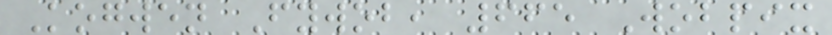Kogwen Fywob, 665 Wobpix
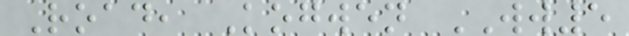Road, Kogwen WW5
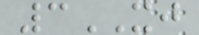3XJ
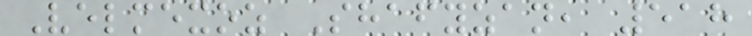Velmexoz Shafyzan, 518
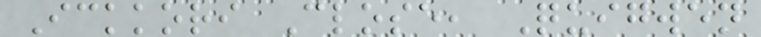Ickkori Close, Quigwen
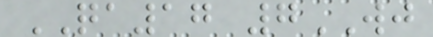QA17 7WJ
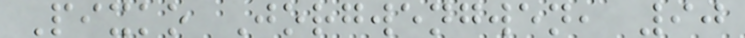Pixko Jorgwengwen, 90
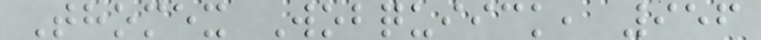Thomex Wobquiick, 956
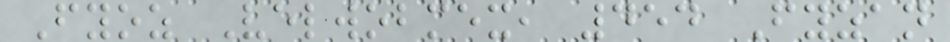Fyoz Velwobmex, 454 Fyzan
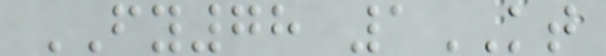FY78 1KT
